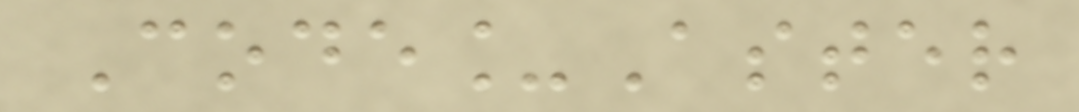Code_Aster
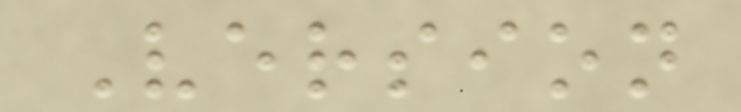Version
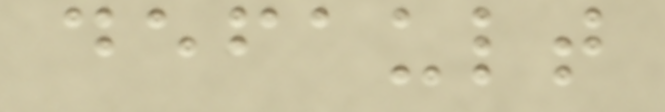default
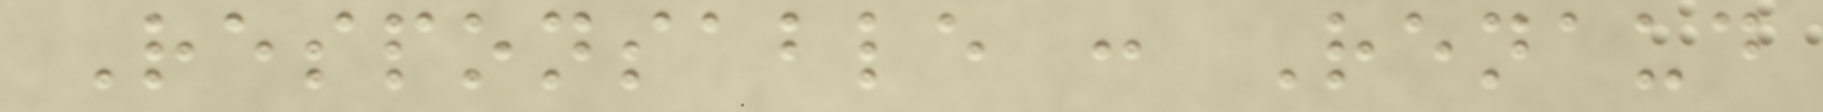Responsable : Renaud
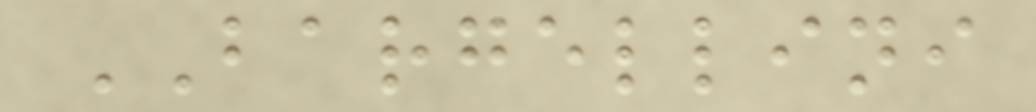BARGELLINI
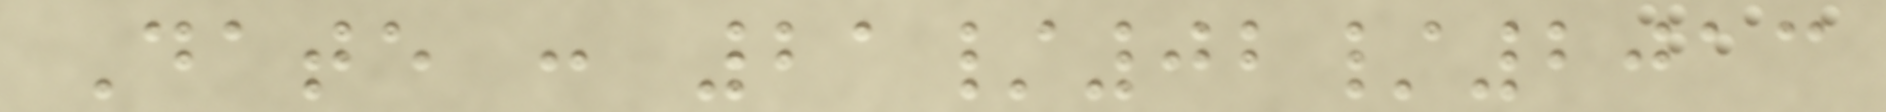Date : 21/02/2013
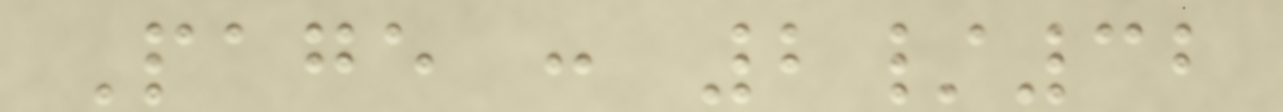Page : 2/32
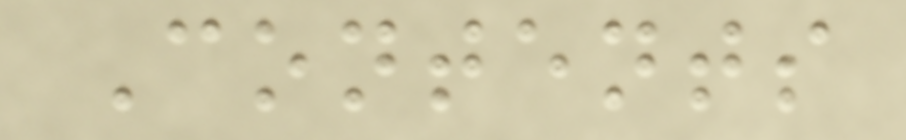Contents
